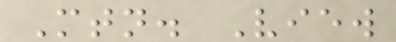Mtn. View
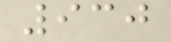930
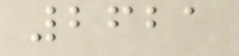2621
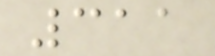311
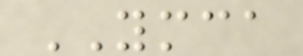YMCA
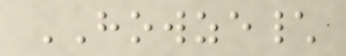HOWZE\
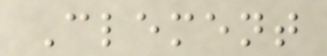Clement
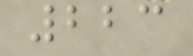223
